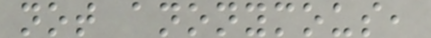not anonymous,
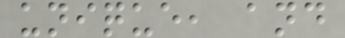unique, and
